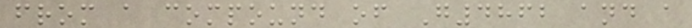from a compound of G4862 and a
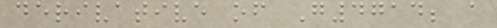derivative of G4714; a
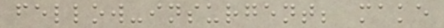fellow-insurgent; make
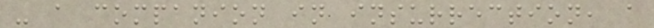- a companion in insurrection, a
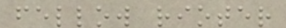fellow rioter
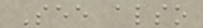See also
